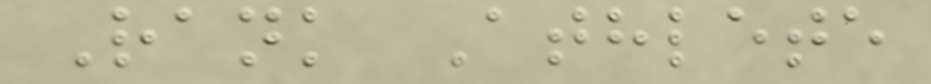Rank Athlete
